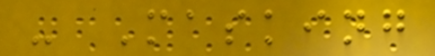- Masking
